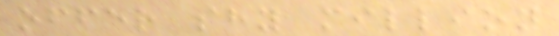offer shy million
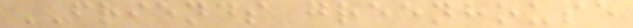FRIENDS greenhouse
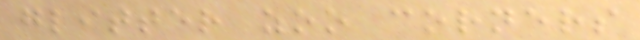glitter zoo corners
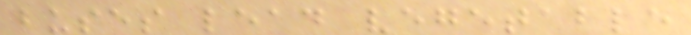buses lead vegetable
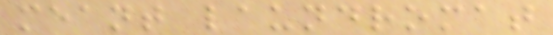meant laundromat
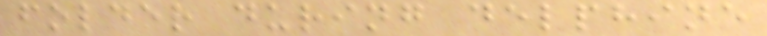folder during delphine
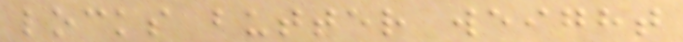locks butter weight
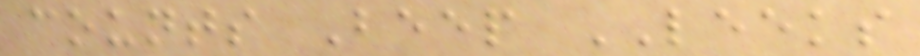counts Beep LEEKS
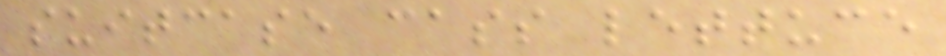suitcase cass lettuce
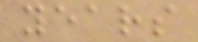years
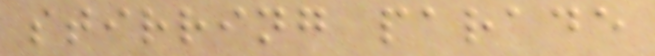stirring parade
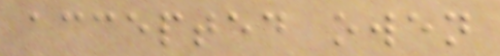accepted owen
